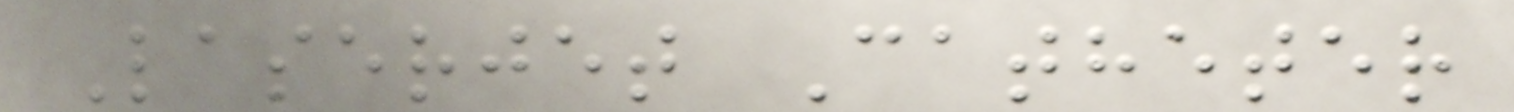Laserjet Catheter
